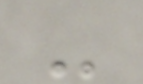-
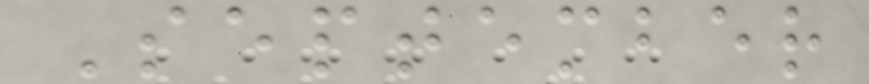September
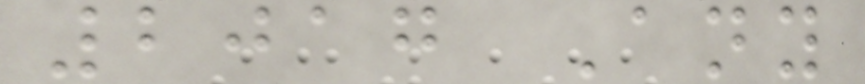2017 Any
